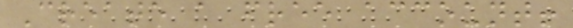Create a free account!
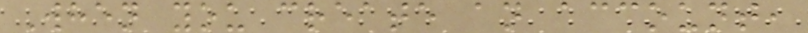When you create an account,
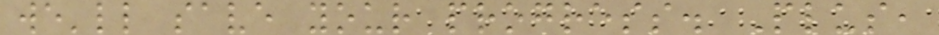we'll save your progress. Plus,
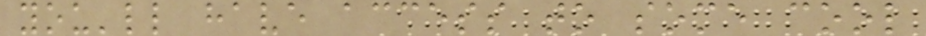you'll have access to some cool
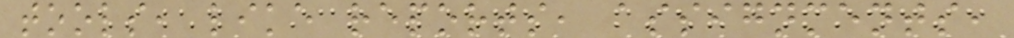tools, like reports, assignments,
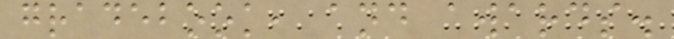gradebook, and awards.
